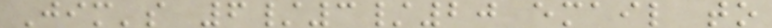Jim's 6/3/20 email to
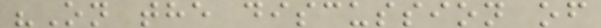"On the discussion of
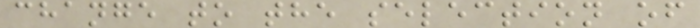change to the selection of
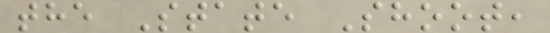the State Shoot,
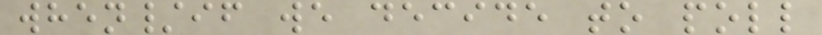when/if we decide to poll
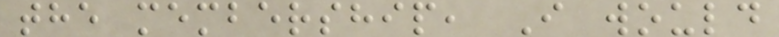the membership, I would
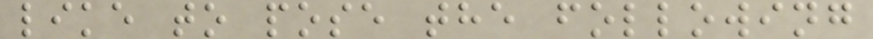like to pose the following
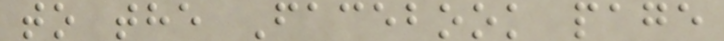to the Facebook page
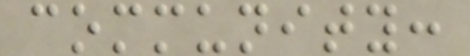community:
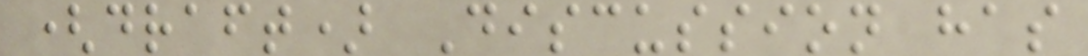(draft) Discussion has
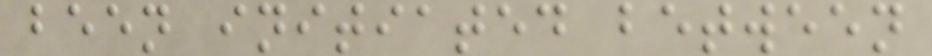been initiated between
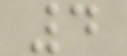4
